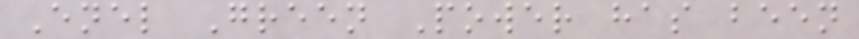Enel Green Power has been
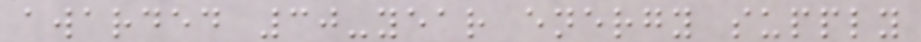awarded 30-year energy supply
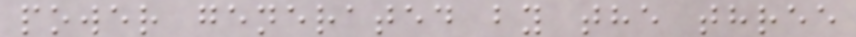power generated by the three
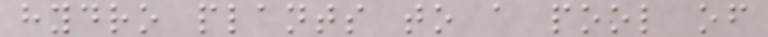hydro plants to a pool of
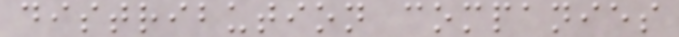distribution companies
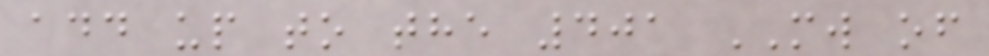add up to the 401 MW of
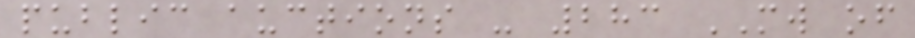public auctions - 283 MW of
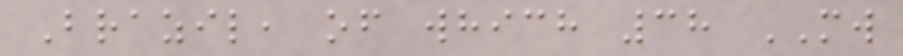Brazil, of which 38 MW
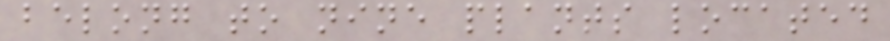belong to nine plants located
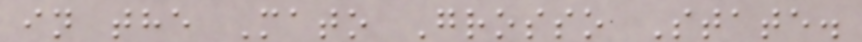in the Mato Grosso State.
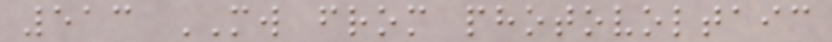513 MW from photovoltaic
